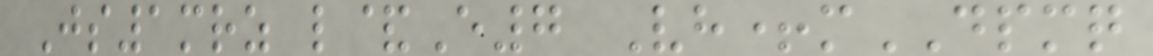Js1mrz l&E7 Vh+mDPMQ
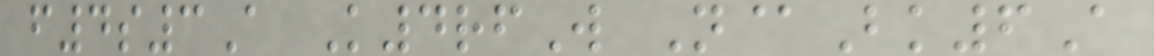f4s3A K4rfW N@Bk6A
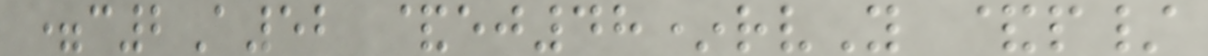=c2A52 &ej48*rvY &p/
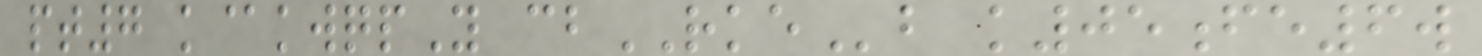pt7 k@kwqpY cbRKEb k05fe6w
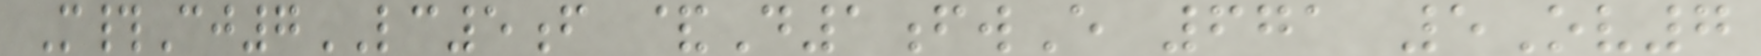M#Cj7LC5f &D1fwE 671 5Ov7
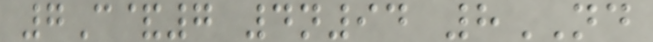7C&7 4n94 8ND
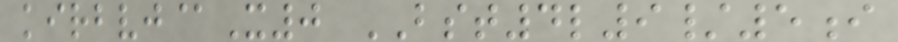kirbvj@X0 BST4l9/5i
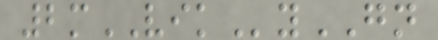2mVIKyGN
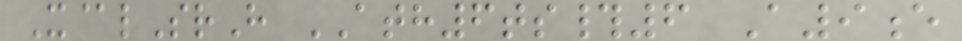X@lSrH ATH6ts#6 A9e
